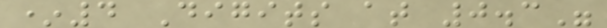*4 Digits at 0.3"
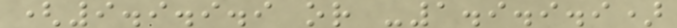(9.9.9.9 or -1.9.9.9)
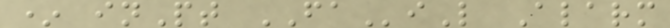* inPt FAiL Alarm
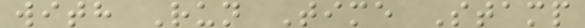with Run Time Stamp
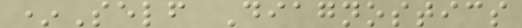*Self Diagnostics
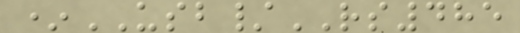*USB/RS485
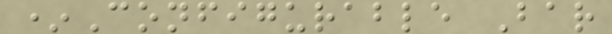*Configurable Bar
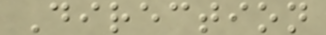Direction
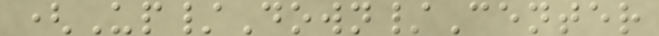(Up/Down/Center
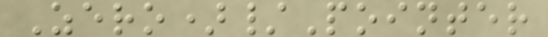Zero)/Pointer
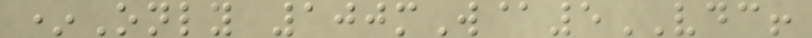*Only 100mW@5VDC!
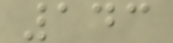143
